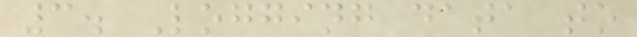3. Logging data to
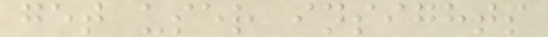get user insights
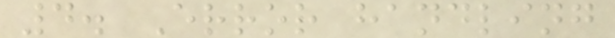4. Error handling
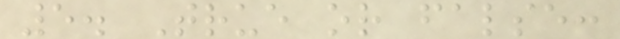5. True or false:
